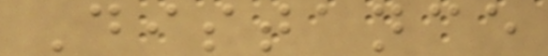Distance
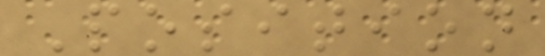Position
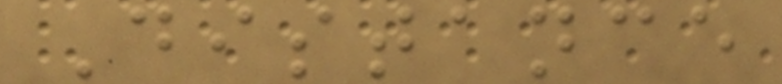Distance
